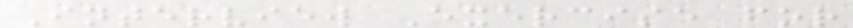Interview Exercise for
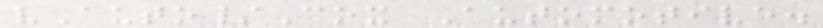vAuto/Cox Automotive.
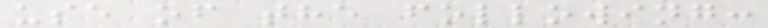use of the following:
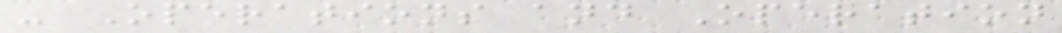- Operations and Operation
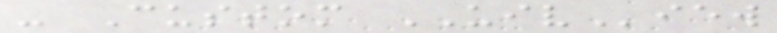- Custom UIView
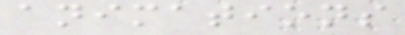animations
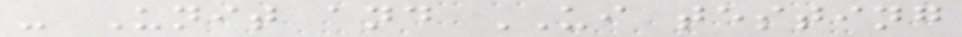- Unit and UI testing
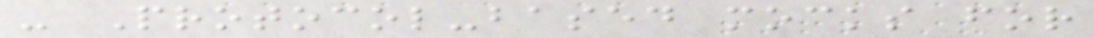- Protocol-based mocks for
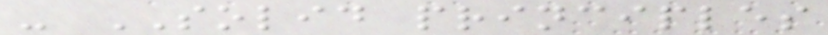- SOLID principles
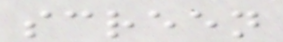screen
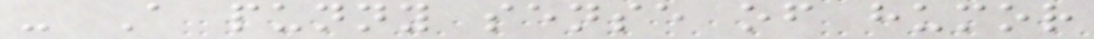- A punny sense of humor
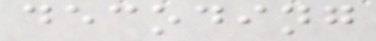decoding
